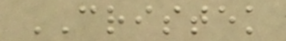CRISTEK
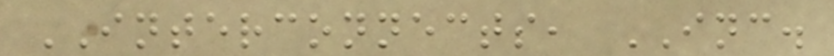INTERCONNECTS, INC.
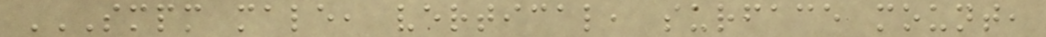SMPM MALE, VERTICAL, SURFACE MOUNT,
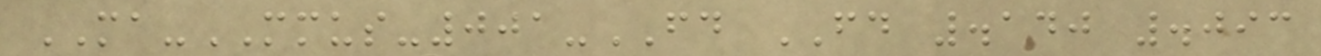MA-MMUS-001-FD FD .140 .093
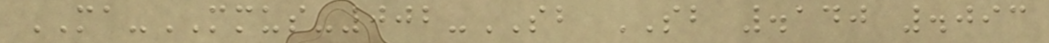MA-MMUS-002-SB SB .140 .093
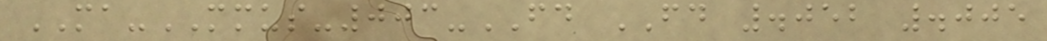MA-MMUS-003-FD FD .052 .005
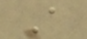A
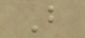B
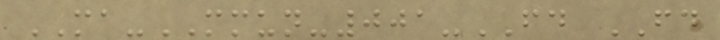MA-MMUN-001-FD FD
